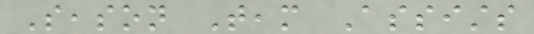Season Team Assists
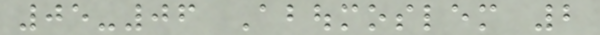05-06 Aboumoslem 2
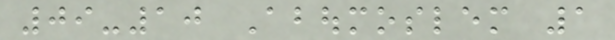09-10 Aboumoslem 1
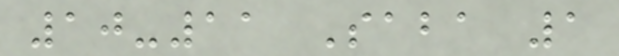10-11 Saba 1
